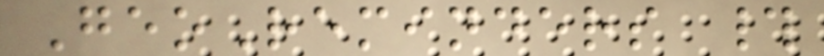GeoReminders #
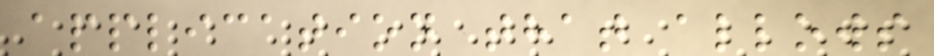application that allows
